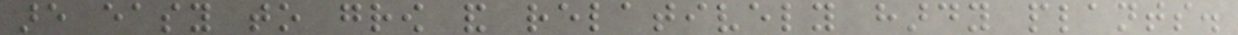are easy to grow and relatively hardy plants.
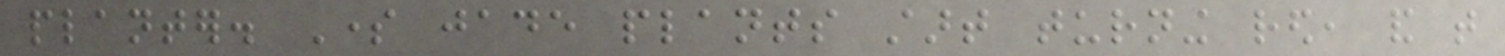planter. Some jade plants start turning red, and that
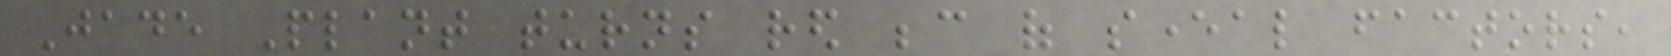Jade Plant turns red because of several factors,
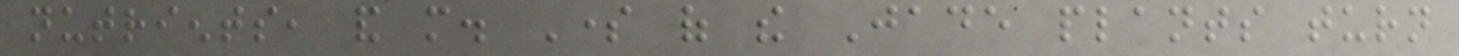nutrients, and more. Some of the Jade plants turn
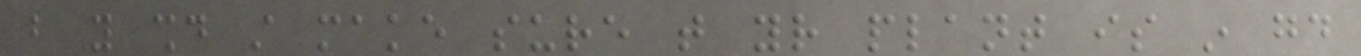but you should still make sure that your plant is in good
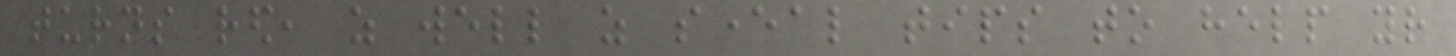turns red, as well as several tips to help your
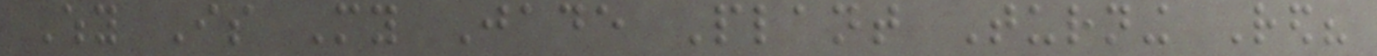Why Is My Jade Plant Turning Red?
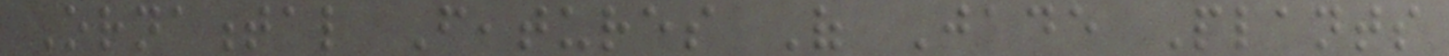Ornamental Features Of Jade Plants
